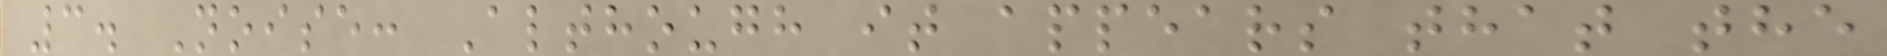3. Noise: Although it appears that the
